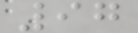97
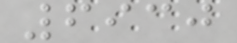6930
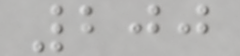200
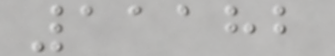11182
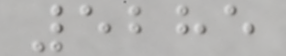5285
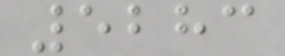5283
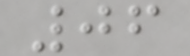06
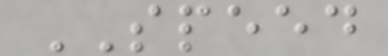SPEED
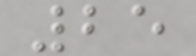25
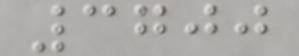3700
